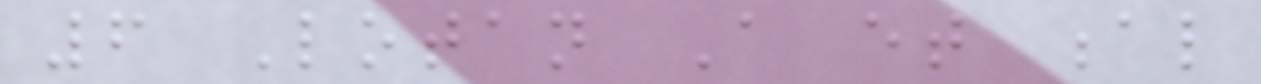6 Lotan A et al
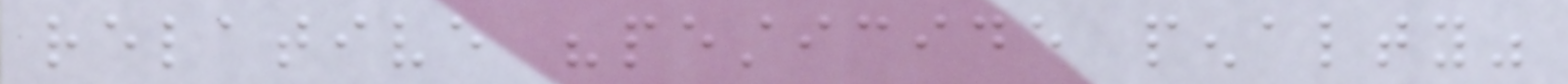relative "pesticide penalty"
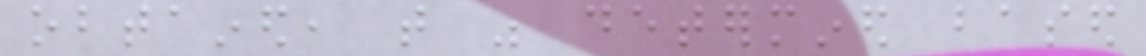obtained, that was determined based
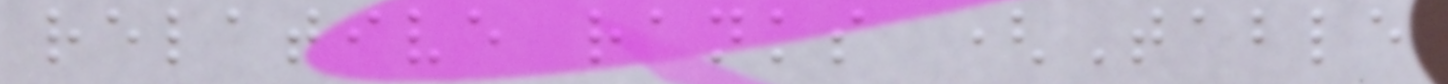relative ranks (Table
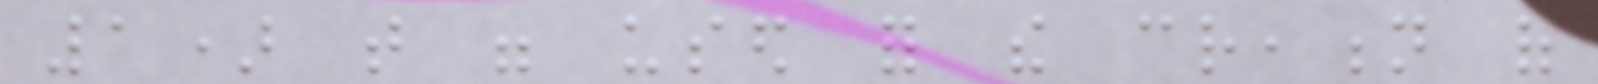1) that were used for the creation of
